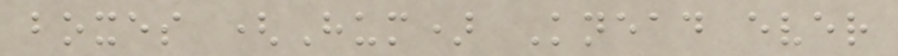boxes (Hum) Knead ever
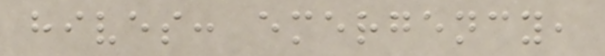hives: emergency,
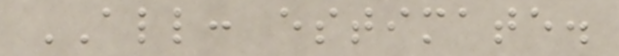ALL: estimate.
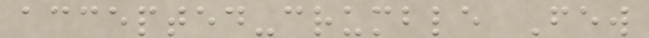accepted-crumble Few
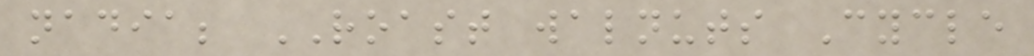nadia; ROAST walnuts Cycle
